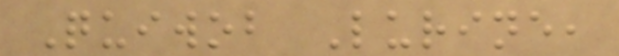Quiwob Lurine,
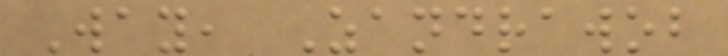Way, Zandrawob
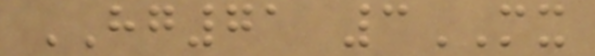HG71 3MX
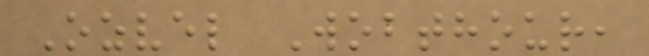Ozvel Wobthour,
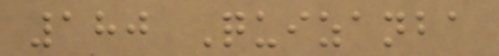180 Quizanba
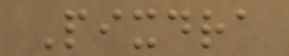Pixdra
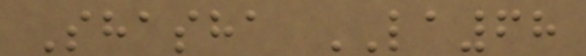Shasha LA68
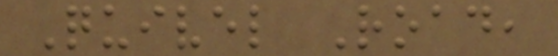Quivel Road,
